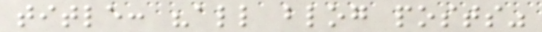title: "all blog posts"
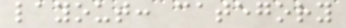layout: category
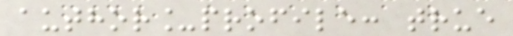author_profile: true
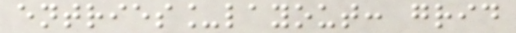entries_layout: grid
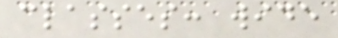classes: wide
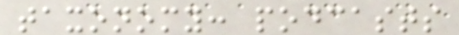taxonomy: podcasts
